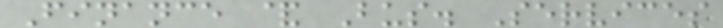Finance & Bus. Services
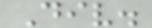Div.
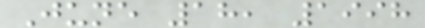June 18, 1998
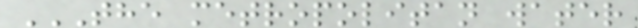THE METROPOLITAN WATER
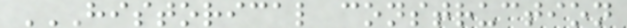HISTORICAL CONSTRUCTION
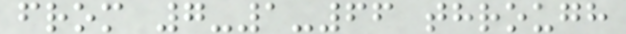from 7-1-66 through
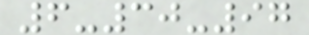6-30-97
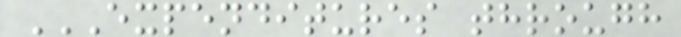EXPENDITURES THROUGH
